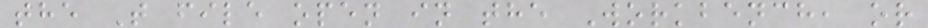the T file open in the Workbench, or
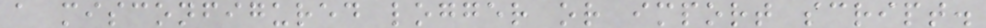a misconfigured logger or import script.
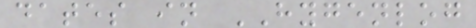dates in HYGENLOG
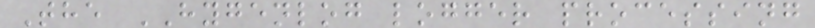The HYGENLOG logger processing
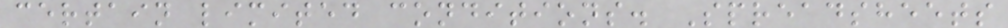certain limited conditions. Spreadsheets
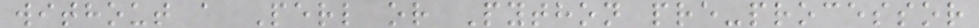without a Perl or Python pre-processor
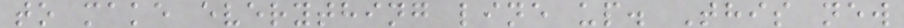to make everything line up. This new
